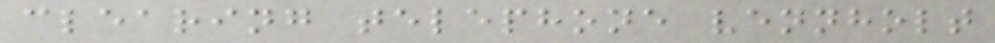clearing telephone vennholt
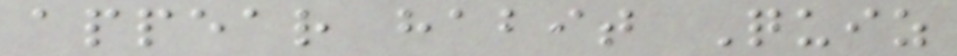appear habit Quiz
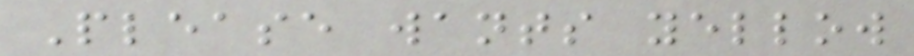Please wants yellow
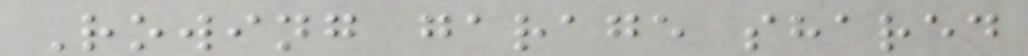Rowing garage shared
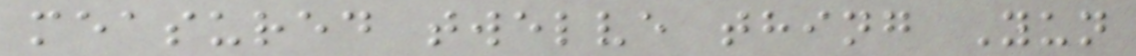measured twelve thing Yun
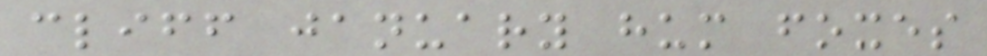cliff january hum foxes
